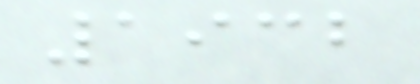1932
